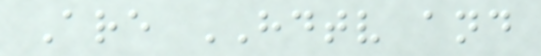Are HDTV and
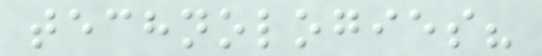technologies?
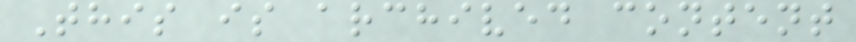This is archived content
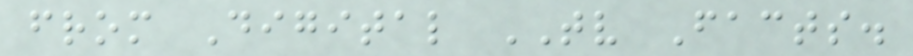from Digital TV Facts.
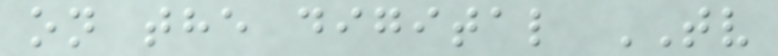on the digital TV
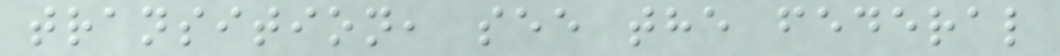transition, see the federal
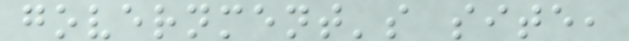government's site,
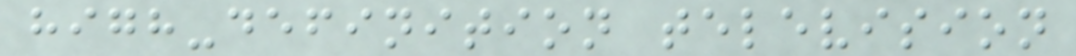high-definition television
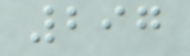297
